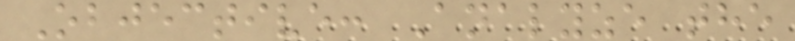Objective: Analyze the
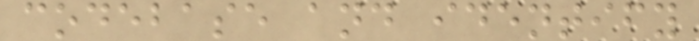codebase and identify
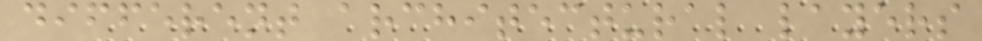different architectural layers
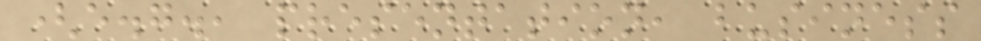(e.g., presentation, business
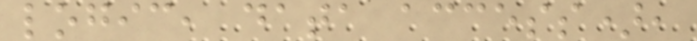logic, data access),
